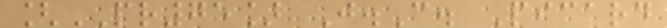[PR75] J.C. Picard
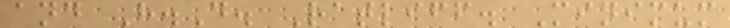and H.D. Ratliff. Minimum
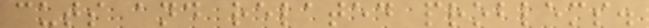cuts and related problems.
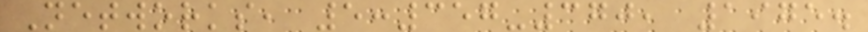Networks, 5:357-370, 1975.
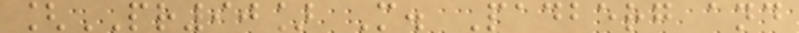[PR90] M. Padberg and
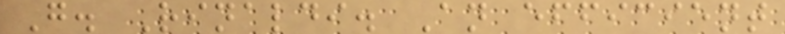G. Rinaldi. An efficient
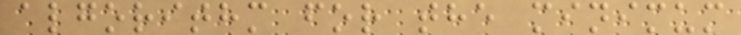algorithm for the minimum
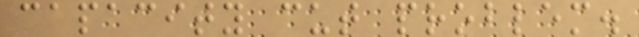capacity cut problem.
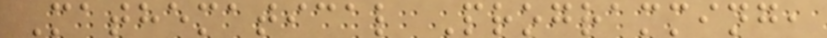Mathematical Programming,
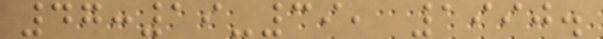47:19-39, 1990.
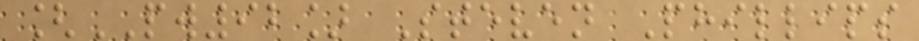[PW92] Steven Phillips
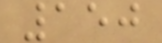150
